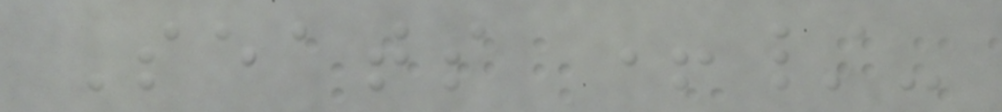Seats +/-
